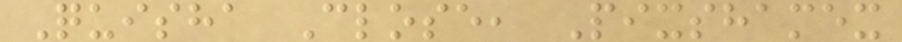Quisha Close, Pixshamex
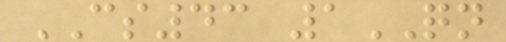CS43 1QN
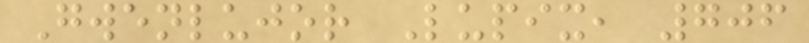Gwenlujor Lupix, 706
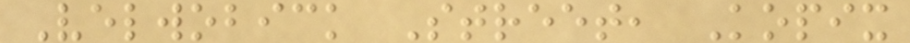Velwobick Street, Kopix
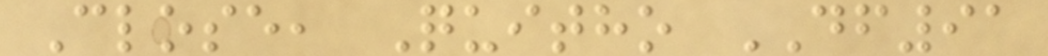Close, Quitho DF91
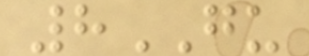8GU
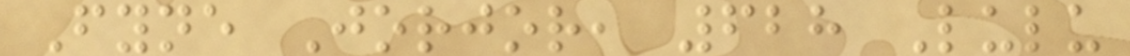Fyne Jorjor, 628 Lulu
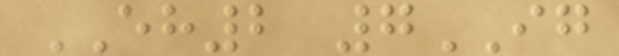EH2 7IG
